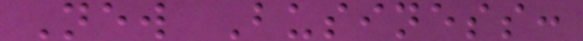New Business:
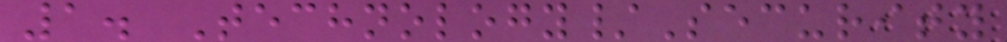1. Technology/Security
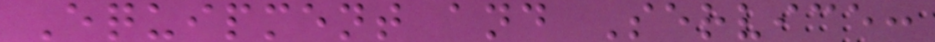Equipment and Service:
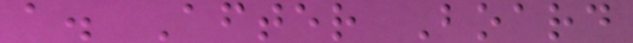a. After Board
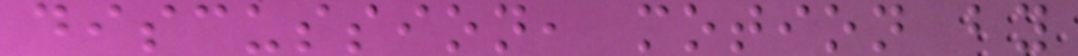discussion, motion by
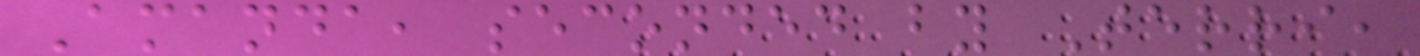Amanda, seconded by Terri,
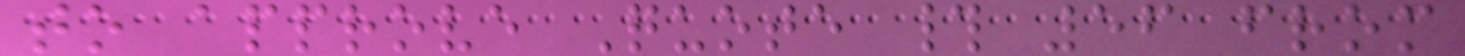to approve Quote # 56 from
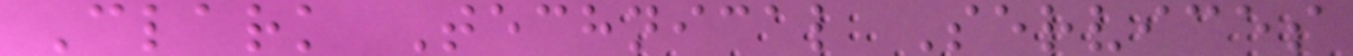Clark Technical Services
